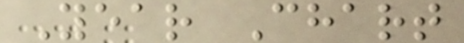Year Chart
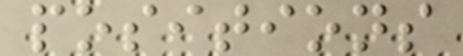positions
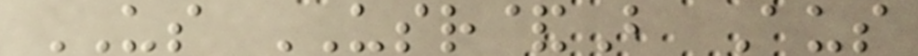US USR&B Aus
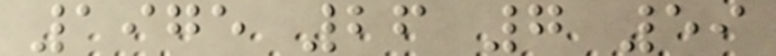1975 26 7 59
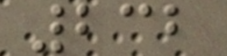232
